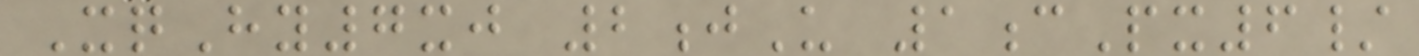XqHy7xj 2jU 1cPx6/
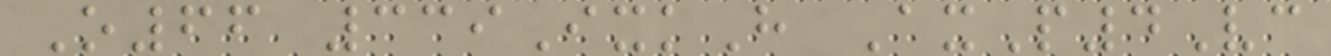O66 339IxkH AxP4Vc
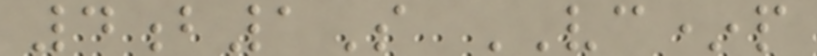4b1S VC*p
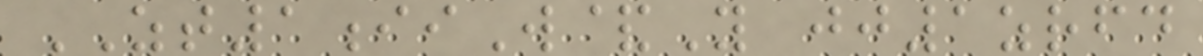ZT1iiW&Y jj1zrfd
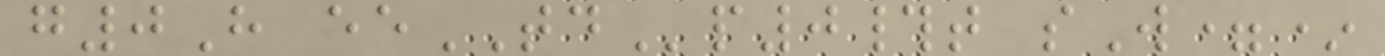g0H eeTDp0#t sW=*
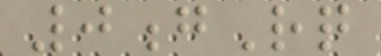0gRq
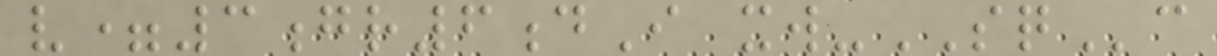v=3gr6dI xw-SQc
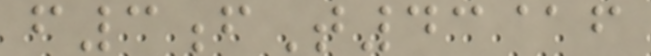f3fT43@f
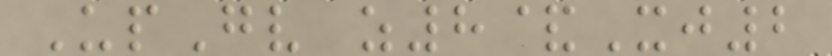UpGv z8&Xj2
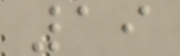19
